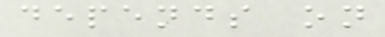depends on
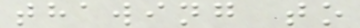thawing to
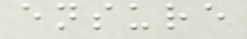ensure
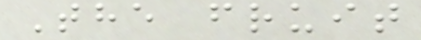The fruit
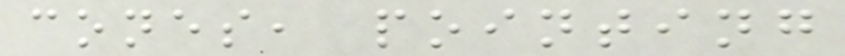cones, pointing
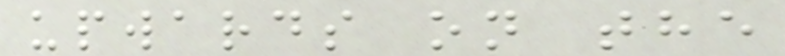upwards on the
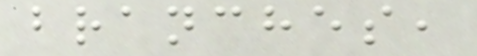branches,
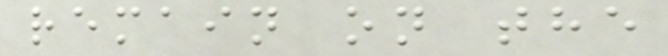remain on the
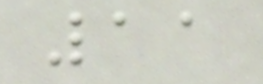11
